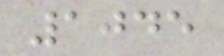1045
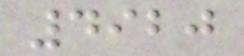4920
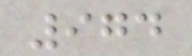974
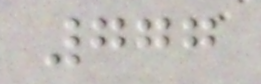777
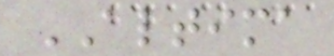ALTIMA
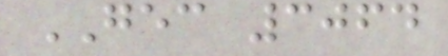GEC 3064
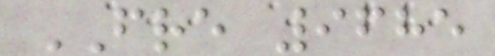FRE 9685
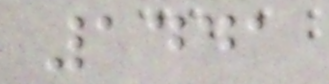1441
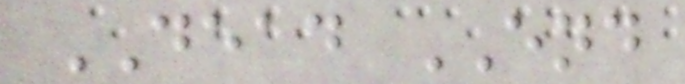DEAD END
